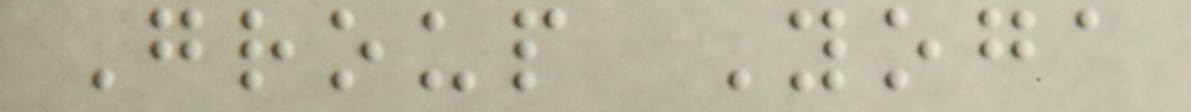Group Yoga
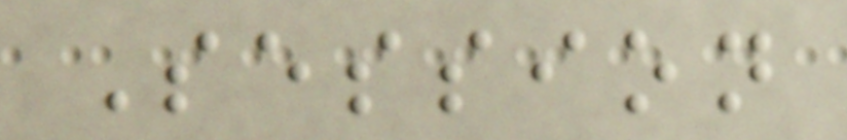Session
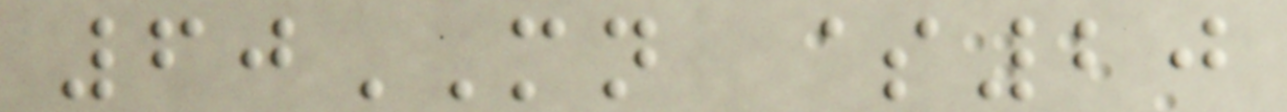60MN $20
